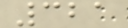321
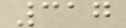317
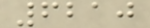6210
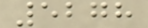5278
